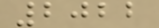2022
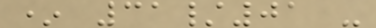* 31/01 -
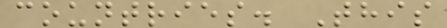countries. This
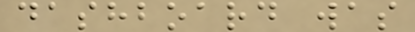dashboard was
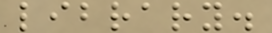library.
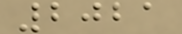2021
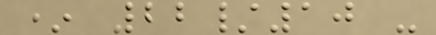* 22/10 -
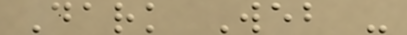Dark Web -
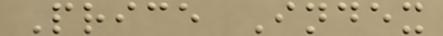Price Index
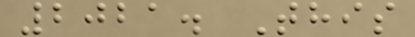2021. This
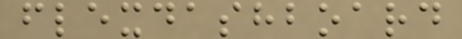flexdashboard
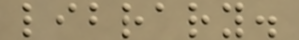library.
